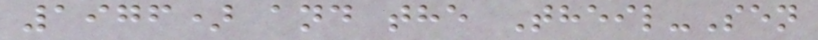1976) and the Theil-Sen
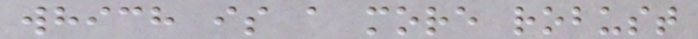which is a more robust
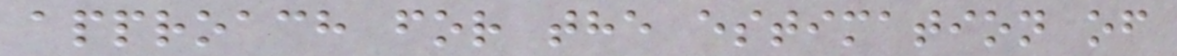approach for the estimation of
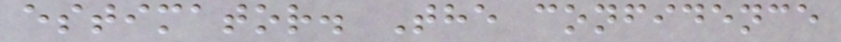estimator. The confidence
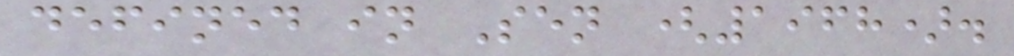defined in Sen (1968).
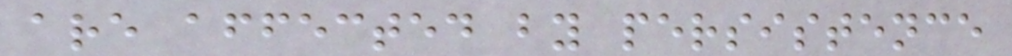are affected by persistence
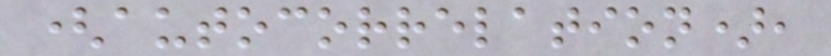(autocorrelation),
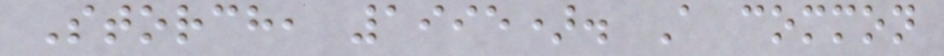Storch, 1995). A common
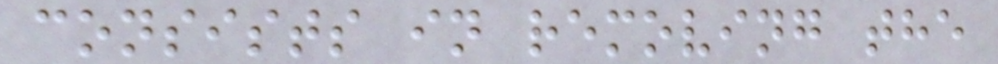consists in removing the
